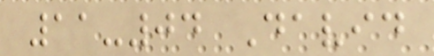11-04 David
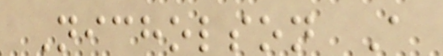Nicholson A
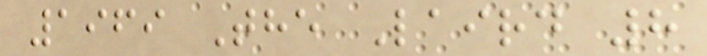1969 The Laird 8
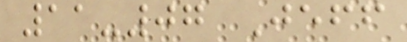11-07 Jeff
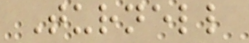Turnell
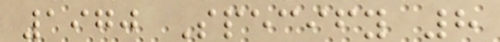1970 Specify 8
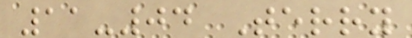11-04 Terry
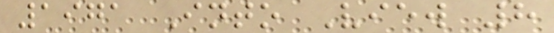1971 Into View 8
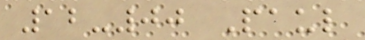12-00 Paul
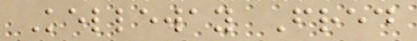Kelleway Fred
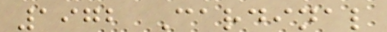1972 Cardinal
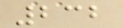232
